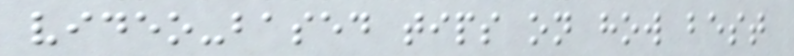video-based tips on how best
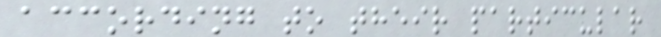according to their particular
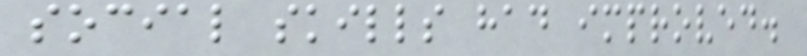social skills had improved.
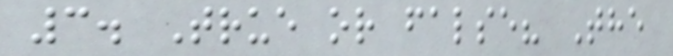3. True or false? The
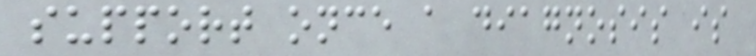support once a diagnosis is
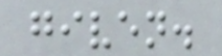given.
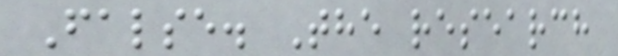False. The research
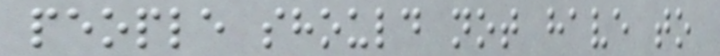people should not have to
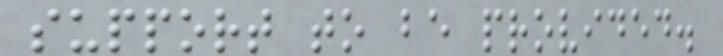support to be provided.
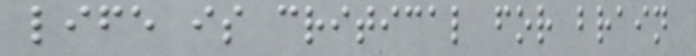life is critical for brain
